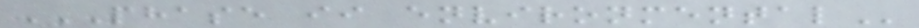PHASE II ENVIRONMENTAL
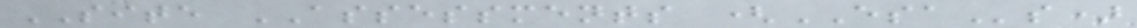SITE ASSESSMENTS (ESAs)
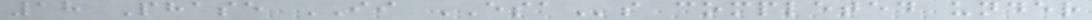18 Phase II ESAs completed under
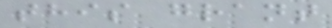this grant
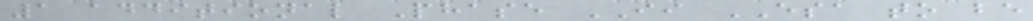1 additional Phase II ESA to be
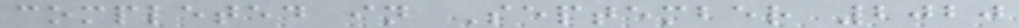completed in September 2020
